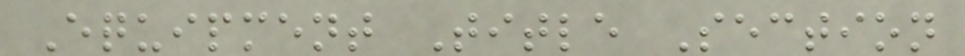Equipment Title Section
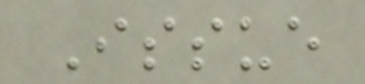Issue
